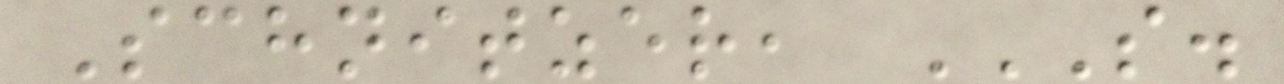Schnitzer, S.
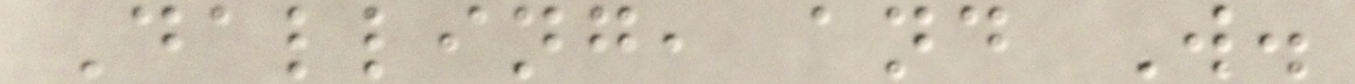Dalling, and W.
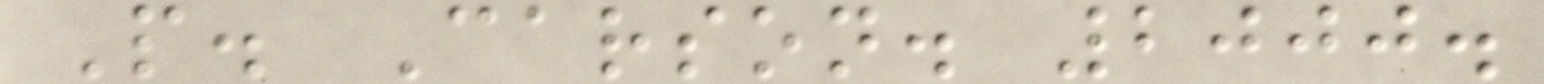P. Carson. 2000.
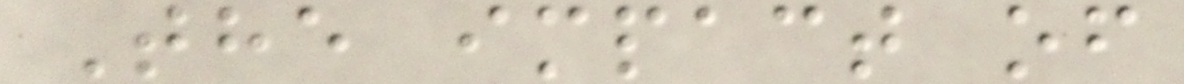The impact of
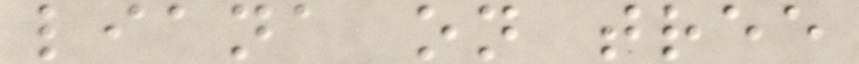liana on tree
